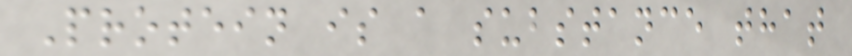Protein is a substance that
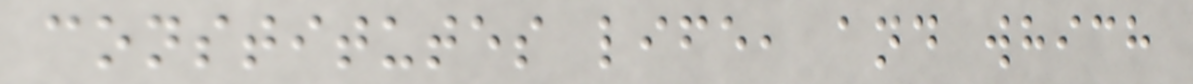constitutes life, and which
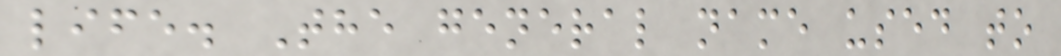life. The general name used to
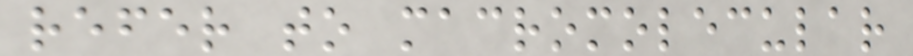refer to macromolecular
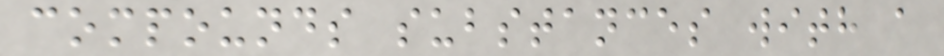compounds substances with a
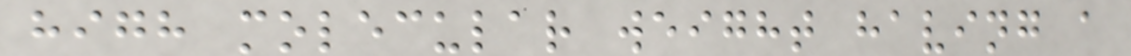high molecular weight having a
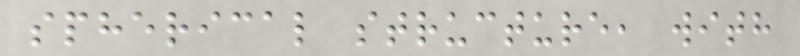spherical structure, with
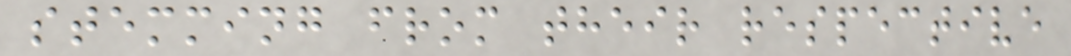stemming from their respective
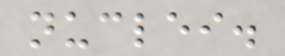nuclei.
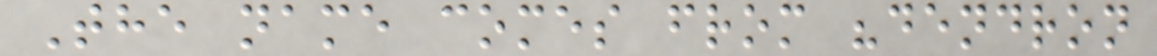The name comes from "dendron
